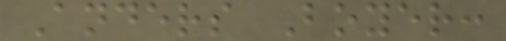Anders Boyer:
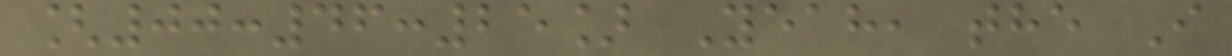[00:46:25] Yeah, the I
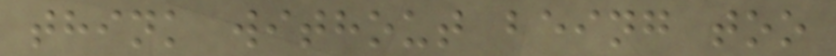think without being too
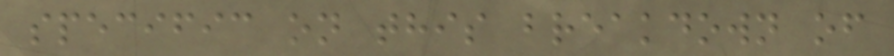specific on this breakdown of
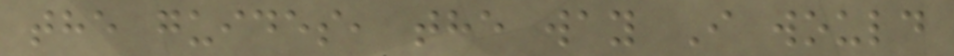the guides, the way I would
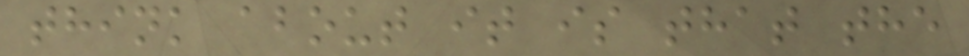think about it is that the
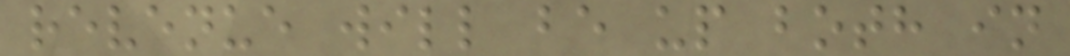revenue will be up both in
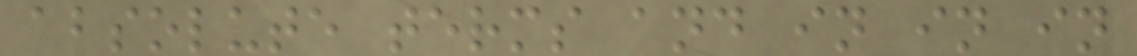absolute terms and in in in
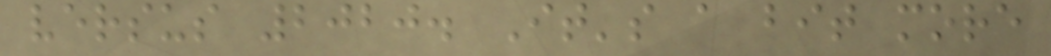versus 2020. It's a bit more
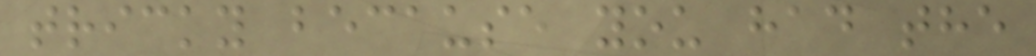tricky because you had the
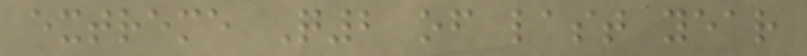extreme Q2 of last year
